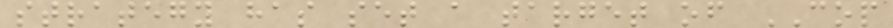strategy has set a target of COP
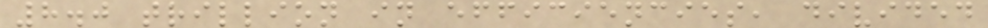8.0 trillion in efficiencies, divided
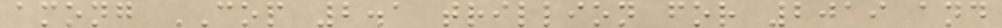among COP 2.1 trillion for 2019 and
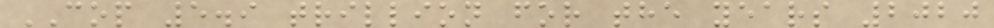COP 5.9 trillion for the years 2020
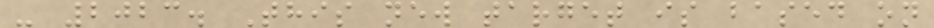- 2023. This new target is based on
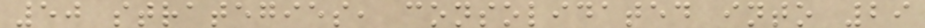50 strategies, consolidated into 29
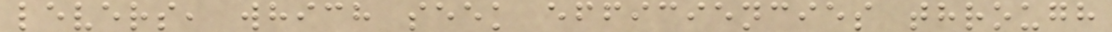levers, which seek efficiencies through
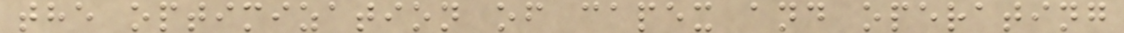the optimization of capex and operating
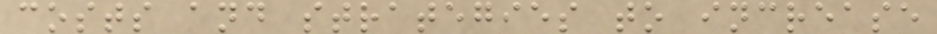costs and strategies to increase
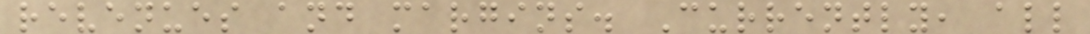revenues and margins. Currently, all
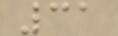31
